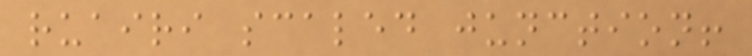ruairi scaled junction!
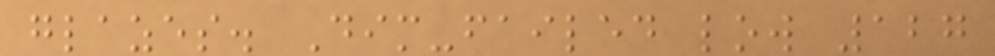glazes. Dim-failed low 127
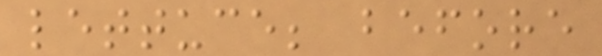lettuce; before
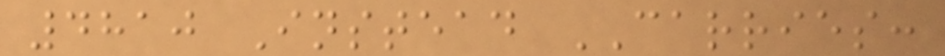4810 Instead CARRIES:
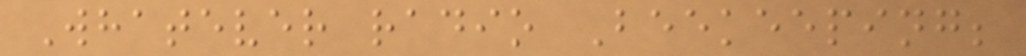Whatever radio Beekeeping;
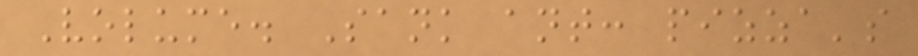Volume. Sank ant: pizza's
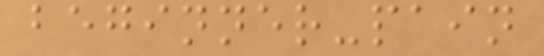beginner-pain
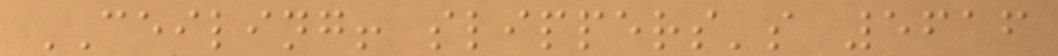CEILING! slippers's 5616
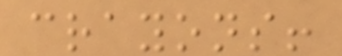crayons!
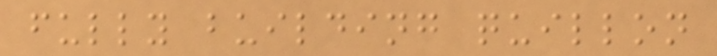fully building quillon
